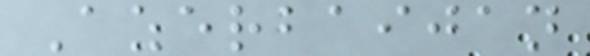Azerbaijan
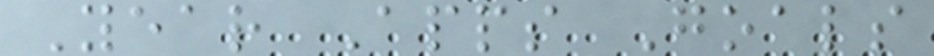Year Apps Goals
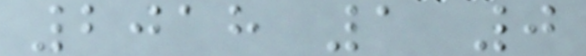2018 1 0
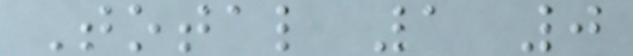Total 1 0
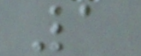1
